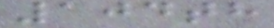104th
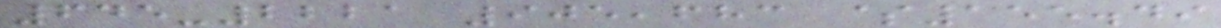645-2221 905,683 $155.49
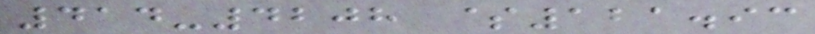414-4208 $121.93
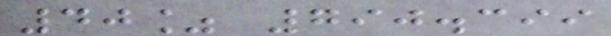40% 790.399
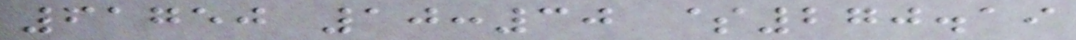61750 10:30 $270.19
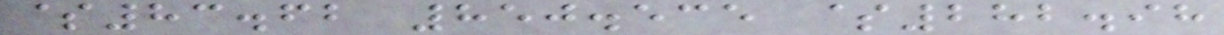$83.62 850.535 $282.98
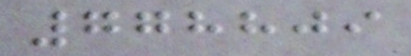778809
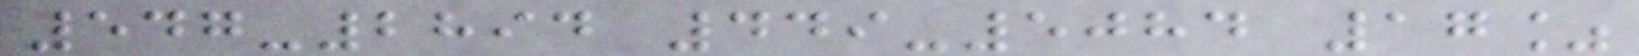547-2894 449-5084 17%
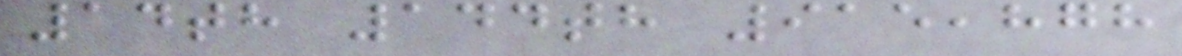14th 144th 915,878
